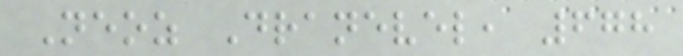Neoz Dranevel, 678
